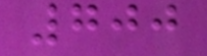700
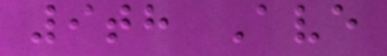9th Ave
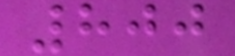800
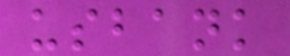usbank
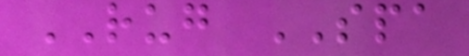RUG SPA
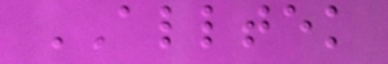ALLTEK
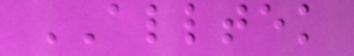ALLTEK
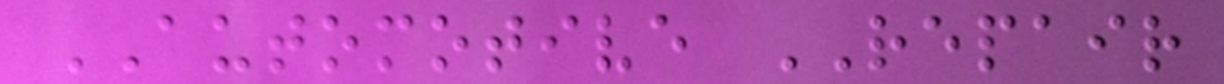AUTOMOTIVE REPAIR
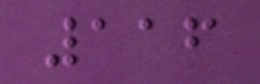116
